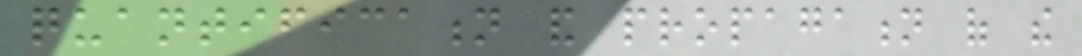quantification and propagation of the
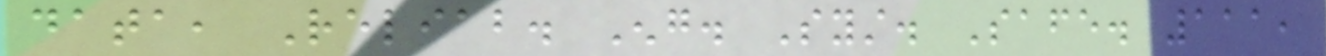data, Reliab. Eng. Syst. Safe. 111,
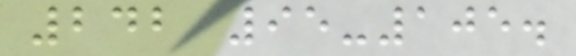242 95-105.
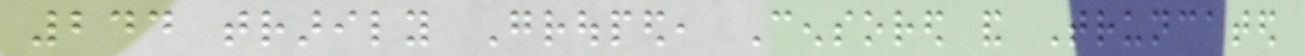244 trarily Grouped, Censored and Truncated
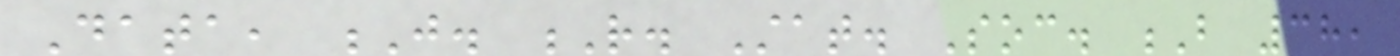Data, J. R. Stat. Soc. B 38,
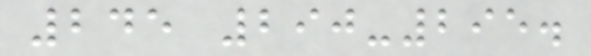245 290-295.
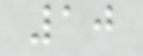10
